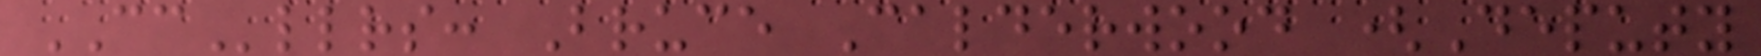CCllrs: Bruce Calderwood (Deputy
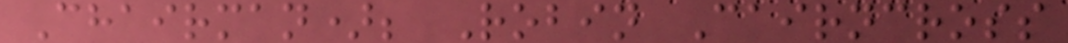Chairman); Robin Cairncross
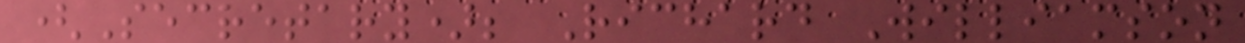(Secretary); Richard Williamson
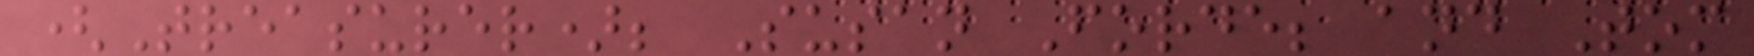(Treasurer); Susan Forde; and Tom
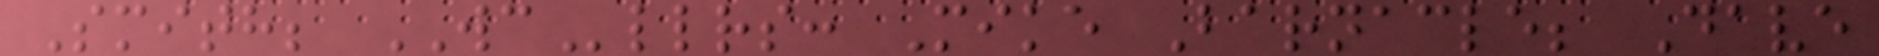Smith; WCllrs: Mike Barnacle; Dave
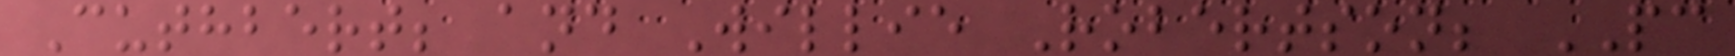Cuthbert; and Willie Robertson; PC
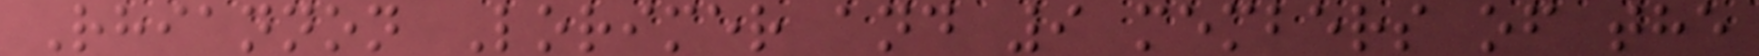Rhiannon Lorimer and 9 members of the
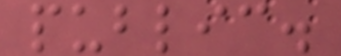public.
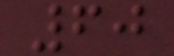60
